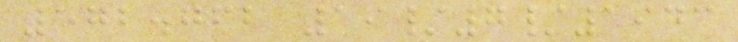572.762 19/7/1943
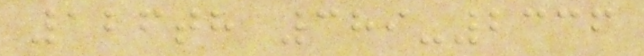126th 389-2336
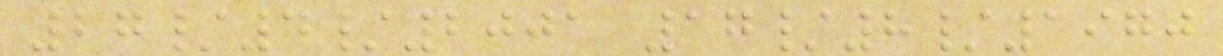27/4/2001 17/8/1970
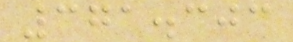371.303
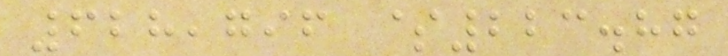628,796 $223.87
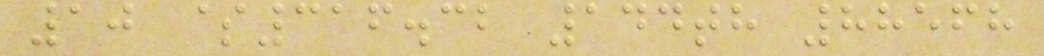10 $316.32 144th 88568
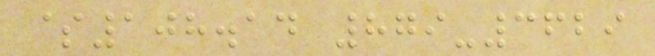$108.14 879-3629
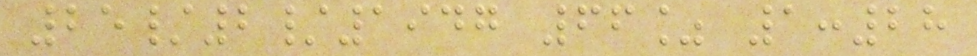25/2/1947 66% 1:28
